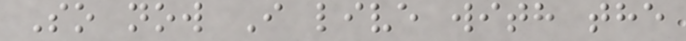So now I live with the
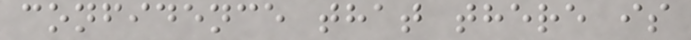confidence that there is
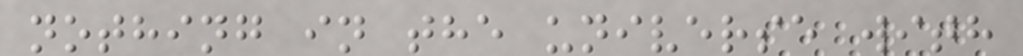nothing in the universe with
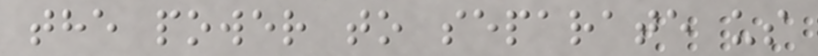the power to separate us
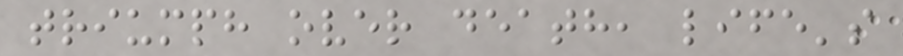triumph over death, life's
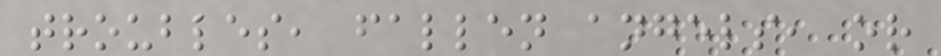troubles, fallen angels, or
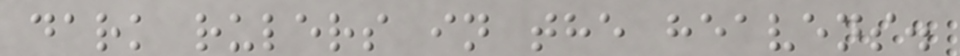dark rulers in the heavens.
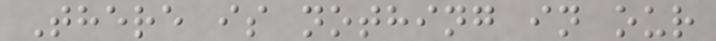There is nothing in our
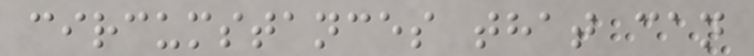circumstances that can
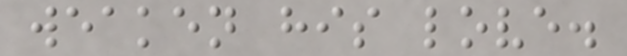weaken his love.
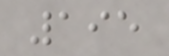195
